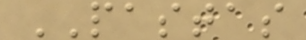PASTAS
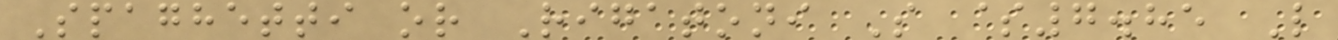Spaghetti or Rigatoni S $7.85 L
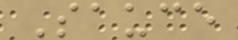Sauce
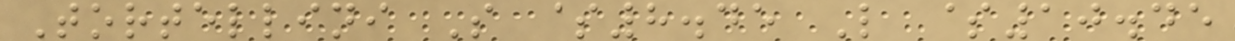Tortellini S $8.45 L $10.45
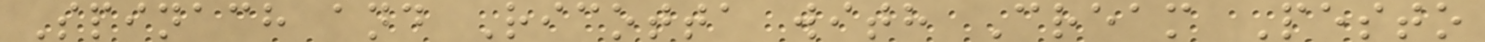Spinach and Ricotta with Cream Pesto
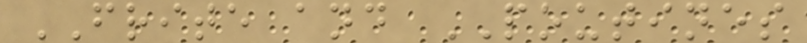FRITE and POUTINES
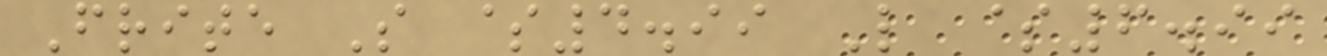Frite S $4.99 L $6.99
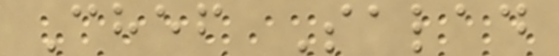Chef Salad
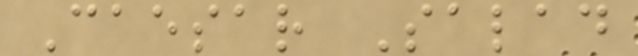Caesar Salad
